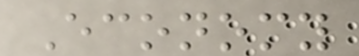Economy
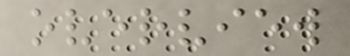overview
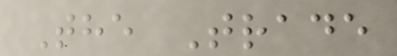The Trade
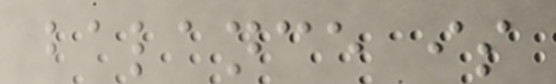balance is
